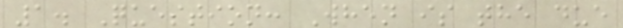1. Question: When is the due
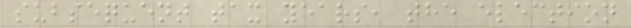subsequent tax years, the election
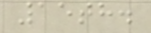15th.
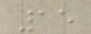15
